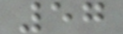57
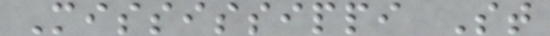Mississippi St
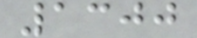1300
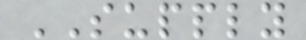SUPPLY
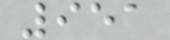951
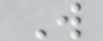W
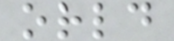orld
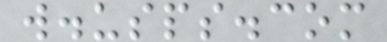w.usps.com
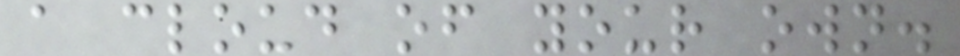a cloud of your own.
